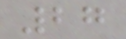27
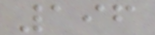196
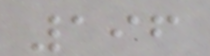196
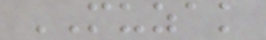MUZAK
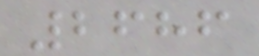2686
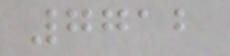7712
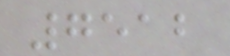7512
